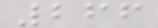266
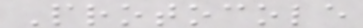Protocole
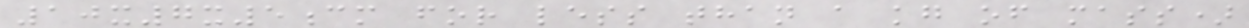10x7x5cm for less than a kg of mass)
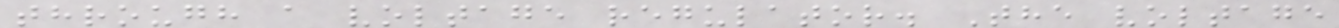through a voltage regulator. The voltage
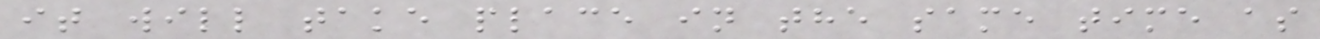it will take place in the same time as
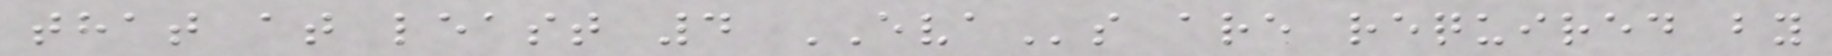that at least 4 EVAs are required by
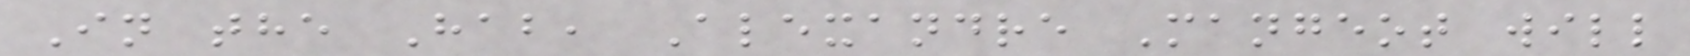In the Hab, Alexandre Mangeot will
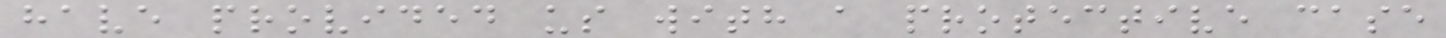have provided us with a protective case
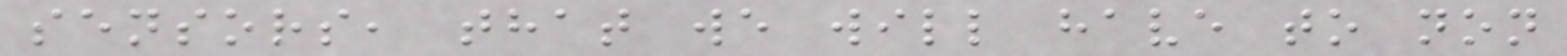sensors, that we will have to non
